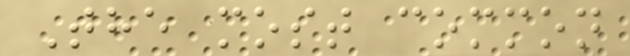The most common
